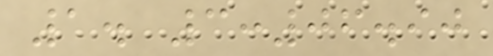1. 3:06.90
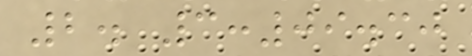2. 3:09.30
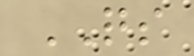QS
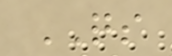QS
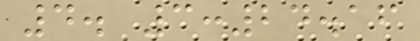4. 3:24.16
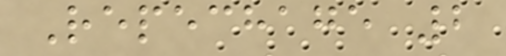Repechage 2
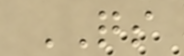QS
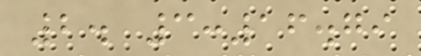2. 3:16.79
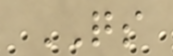QS
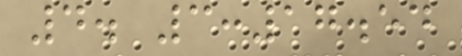4. 3:17.54
